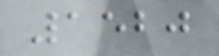1520
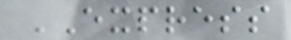EXPRESS
